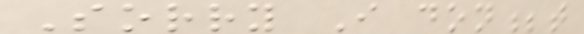Sorry I don;t
